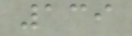139
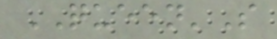QUEEN'S
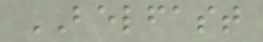BELFAST
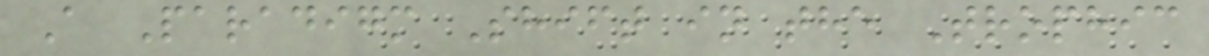A Paradigm Shift in the Trophic
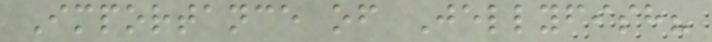Importance of Jellyfish?
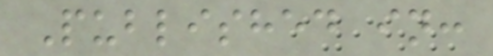Published in:
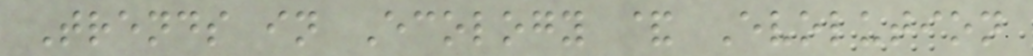Trends in Ecology & Evolution
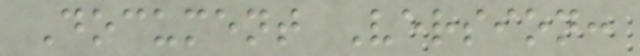Document Version:
